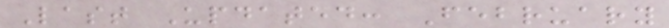Last Updated: February
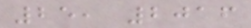25, 2016
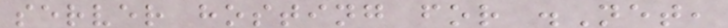server hosting for .Net,
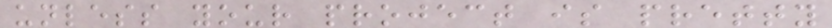unless your project is pretty
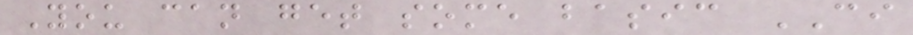You can get some basic CI
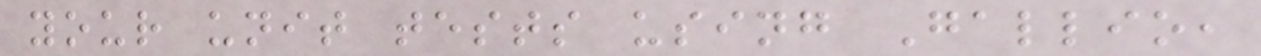your unit tests using Gallio,
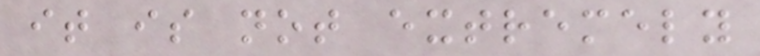it is not extremely
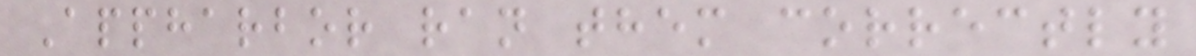Appharbor ran them correctly
